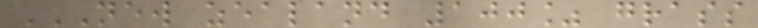NEW ZEALAND 100% GRASS
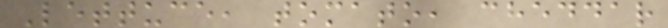Lettuce, tomato, cheddar
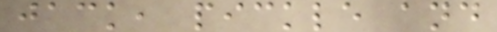jack, pickle and
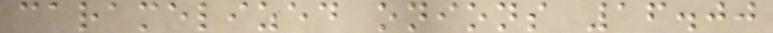caramelized onions 16.00
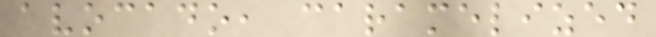avocado, caramelized
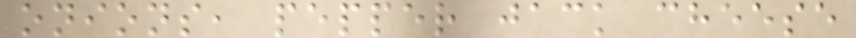onions, pepper jack cheese
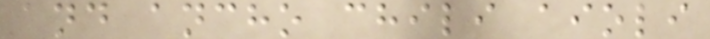and ancho chili aioli
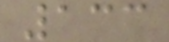133
